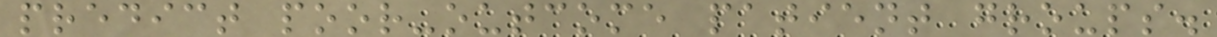predict poor-outcome patient groups.
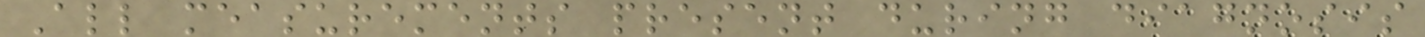All measurements present during diagnosis
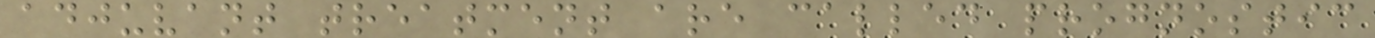adjuvant treatment are called prognostic
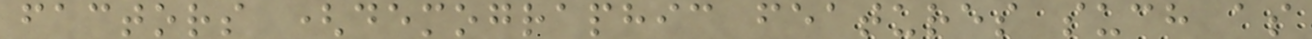factors (demographic features such as
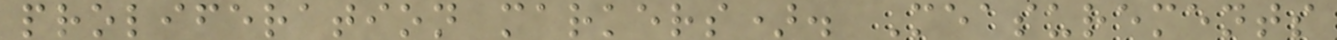proliferation markers). Measurements
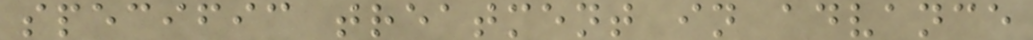specific treatment in advance
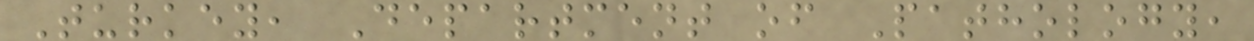Turkey, Department of Pathology,
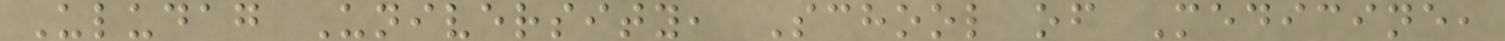Uludag University, School of Medicine,
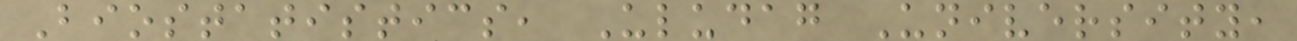Biostatistics, Uludag University,
